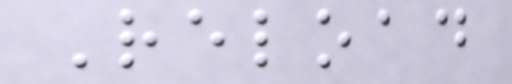Reload
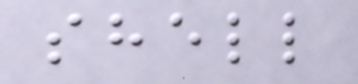shell
